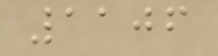1106
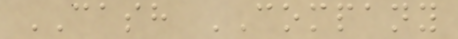CASH COMPANY
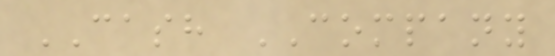CASH COMPANY
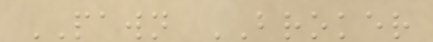PAWN BROKER
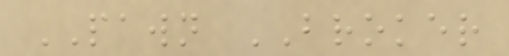PAWN BROKER
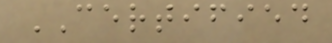CERTIFIED
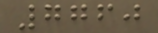7760
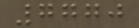7770
